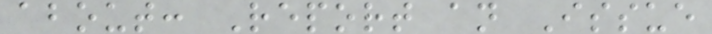about: Report an Issue
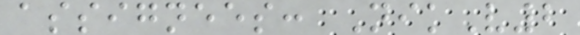assignees: NikV2
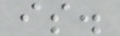is.
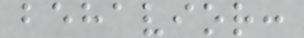behavior:
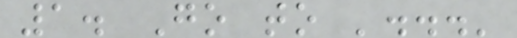1. Go to '...'
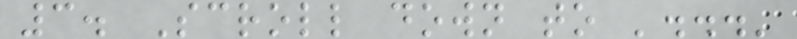3. Scroll down to '...'
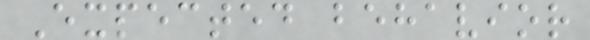Expected behavior
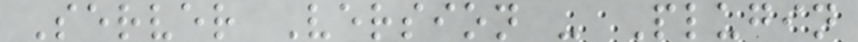Server Version - Plugin
